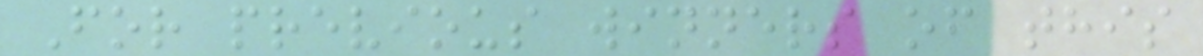For previous winners of this
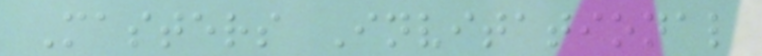Masters Invitational
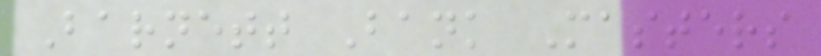Barnett Bank Masters
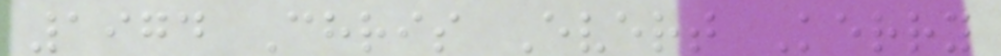1974 Chris Evert Kerry
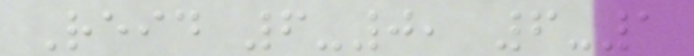Reid 6-0, 6-1
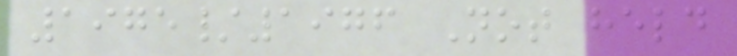1975/1976 Not held
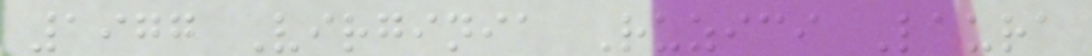1977 Virginia Ruzici Laura
